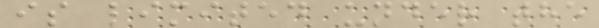is limited under the
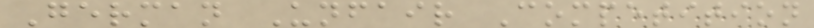German Unfair Competition
